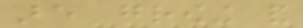are growing and
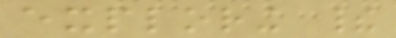exploring their
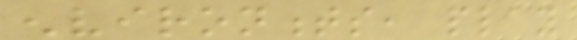environments, play
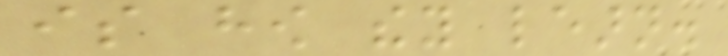is how they learn.
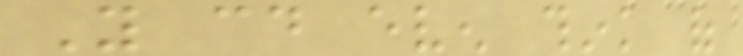You could even think of
